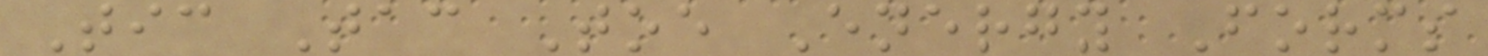Tic Tac Toe Energy Forms
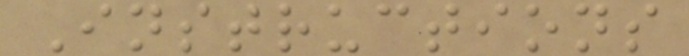Instructions
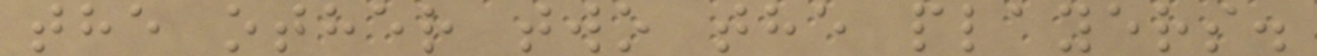the other two the players.
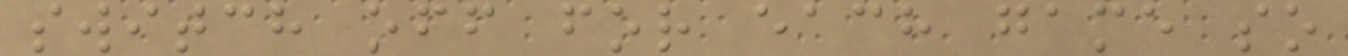switch off for each game so
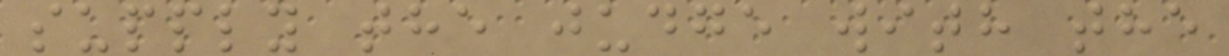supply the judge with the
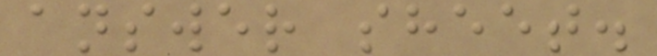answer sheet.
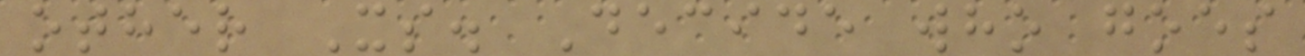other Xs. Decide who goes
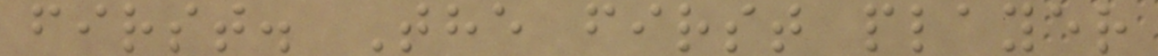first. The first player
